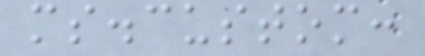ms.custom:
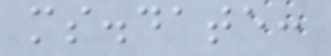ms.date:
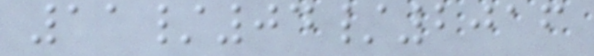11/04/2016
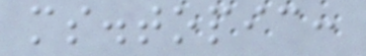ms.topic:
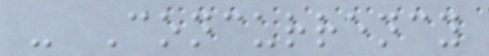- Concurrency
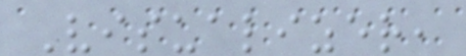Visualizer,
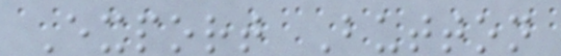Export Button
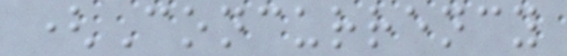(Concurrency
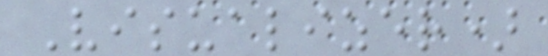Visualizer)
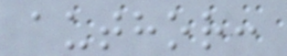author:
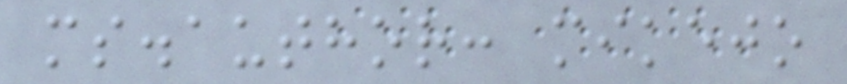ms.author: mikejo
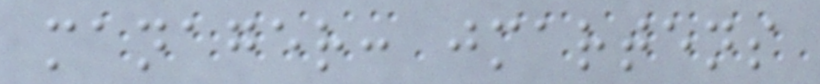manager: jmartens
